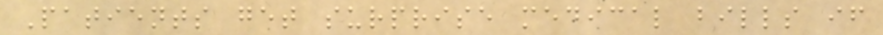Patients get surprise medical bills if
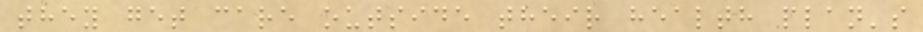they get care outside their health plan's
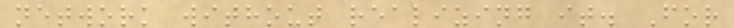network without realizing it. For
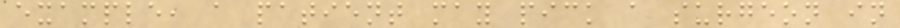example, a patient may pick a surgeon in
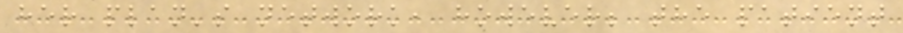her plan's network, however; the patient
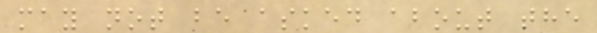may not be asked about the
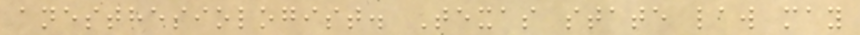anesthesiologist. Texas state law may
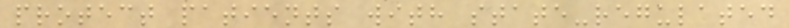protect patients with state-regulated
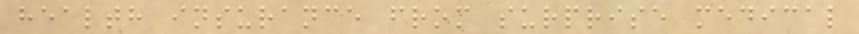health insurance from surprise medical
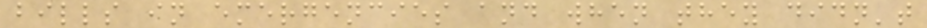bills in emergencies and when they didn't
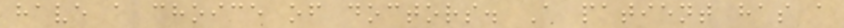have a choice of doctors. A patient has a
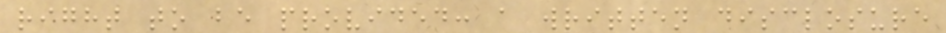right to be provided: a written disclosure
